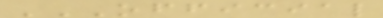OFFICIAL
